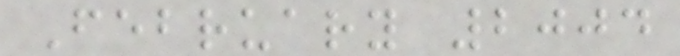February 2004
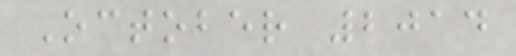October 2014
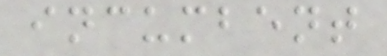incumbent
